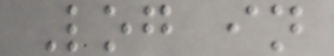Log in
